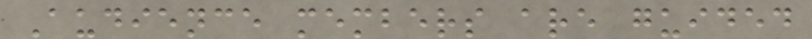Audience members are guided
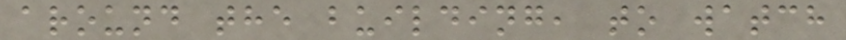around the building, to watch
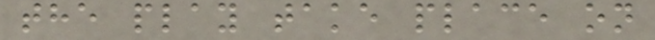the play take place on
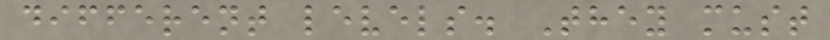different levels. They must
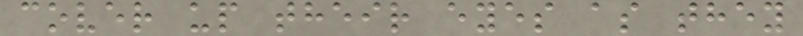cover up their eyes as they
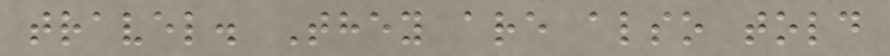travel. They are also told
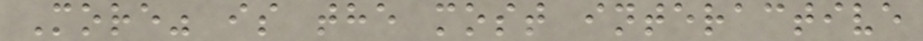More" is the most interactive
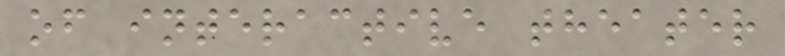of interactive theater
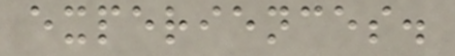experiences.
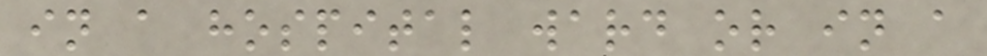in a hospital ward or in a
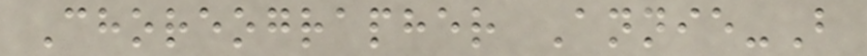Choreographer Annie-B
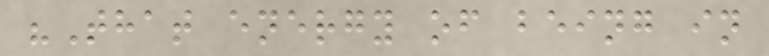"That energy of being in
